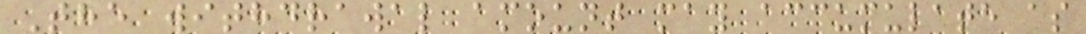The withdrawal amount may accumulate as
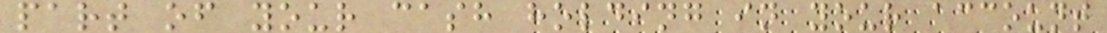part of your cash holding in your account
